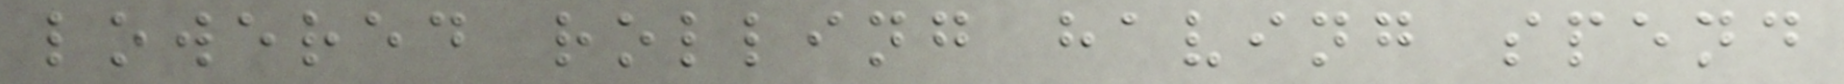lowered rolling having spend
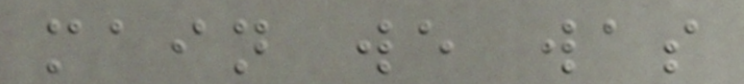main we was
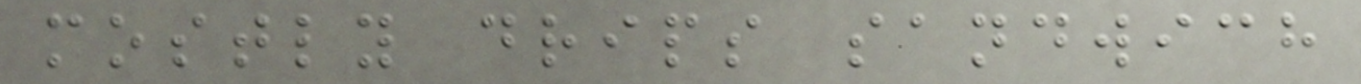mostly drips sandwich
